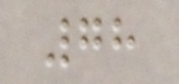78
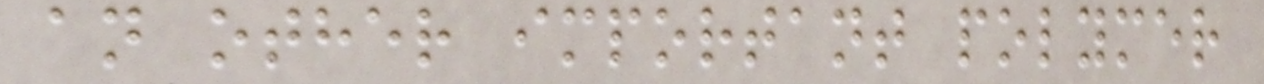an other important polymer
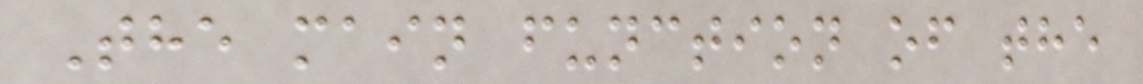The main function of the
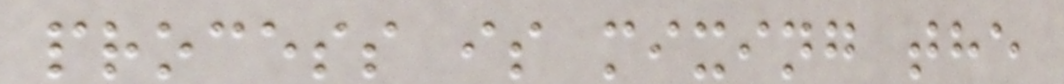process is mixing the
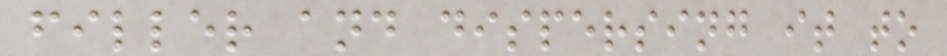filler and dispersing it to
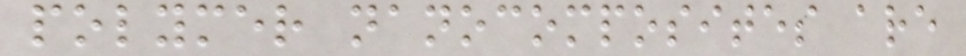polymer nanocomposites are
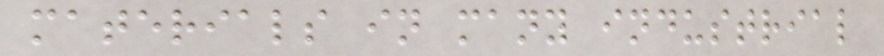materials in many industrial
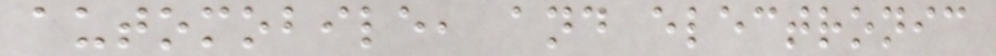automobile, and electronic
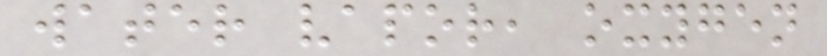water vapor, oxygen
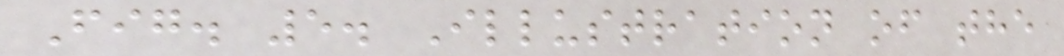Fig. 5. Illustration of the
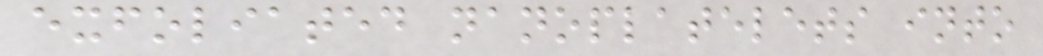exfoliated nanoplatelets into
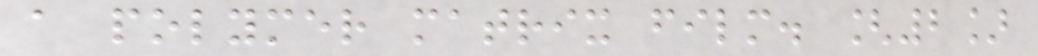a polymer matrix film. [2]
